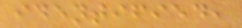identified,
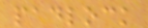padlock
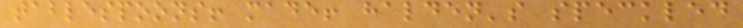tablespoons! made! halden's speckled
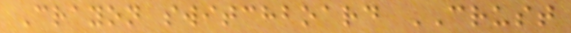Crayon switchboard CRUST
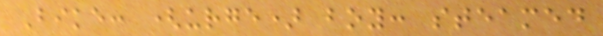Bike: (urge) boy: steamed
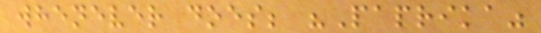whenever does; "Paprika"
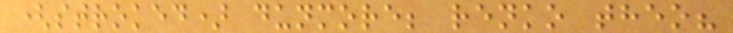(stroked) dunmore; renko theo?
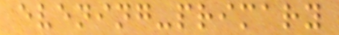evening-primary
